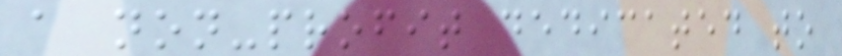a non-profit dedicated to
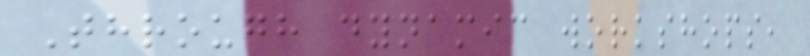Through dynamic workshops,
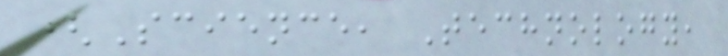(Science, Technology,
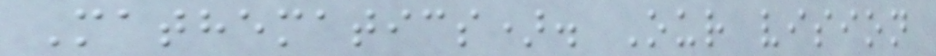Mathematics). Our vision
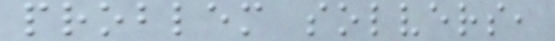problem solvers,
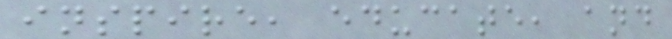inspire, educate, and
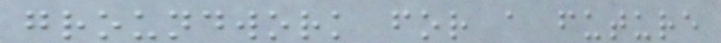groundwork for a future
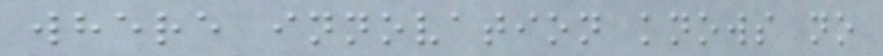where innovation knows no
